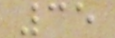35
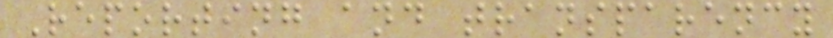Reporting and transparency
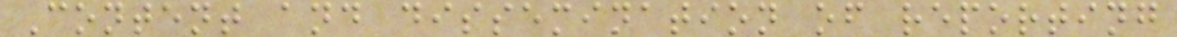Content and dissemination of reporting
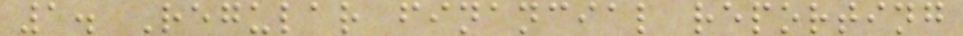1. Regular financial reporting
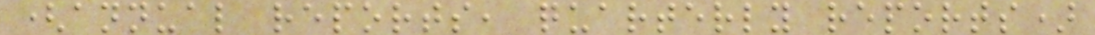(annual reports, quarterly reports)
